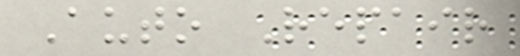Auto Repair
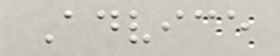Advice
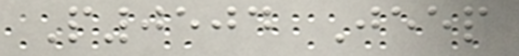P0504 Jeep
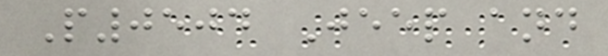P0504 Jeep and
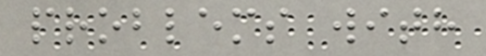problems with
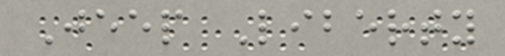Jeep Liberty
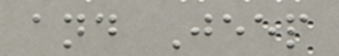and Jeep
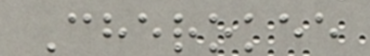Cherokee
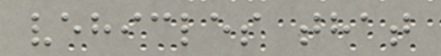vehicles that
